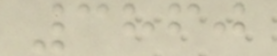3860
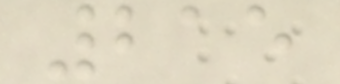215
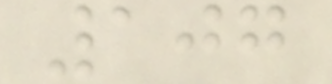107
